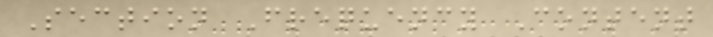Section Frequency Content
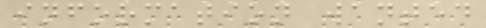information wanted
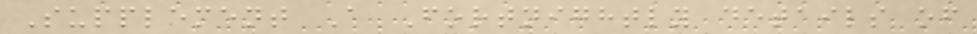Supplement A Fortnightly details of
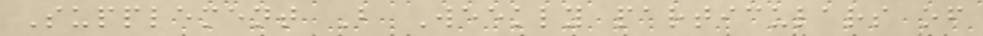Supplement B Weekly particulars of
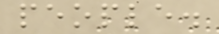people.
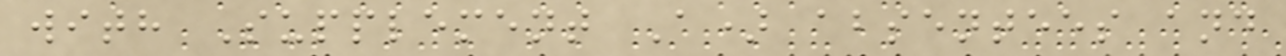with Supplement A) absentees and
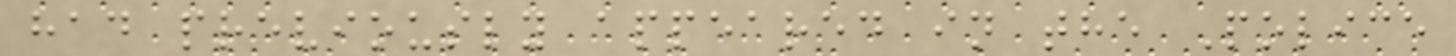had previously appeared in the Police
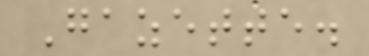Gazette.
